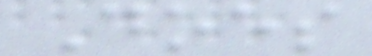Does
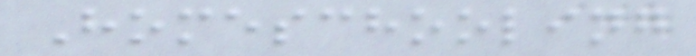Homeschooling
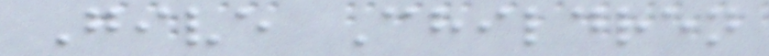Give Children
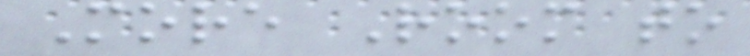More Room to
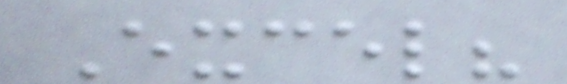Excel?
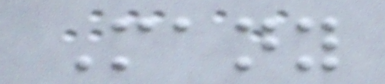Many
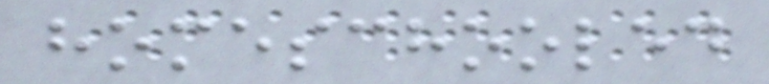homeschooled
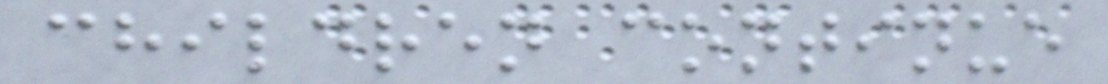children continue
